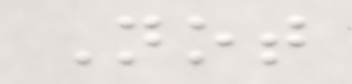Not
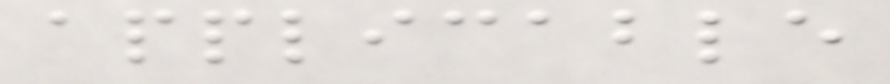applicable
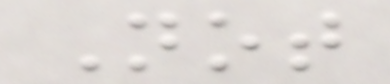Not
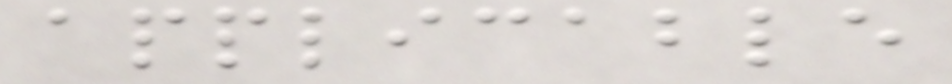applicable
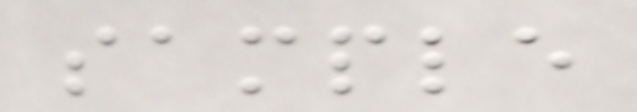sample
